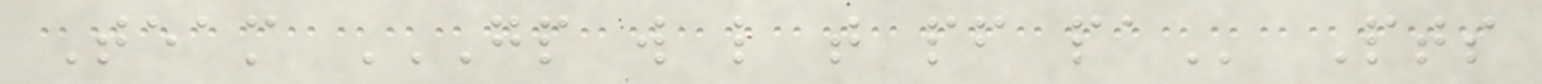Team GP W L T PF PA Pts
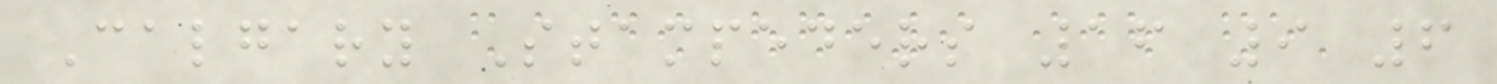Calgary Stampeders 16 9 6
